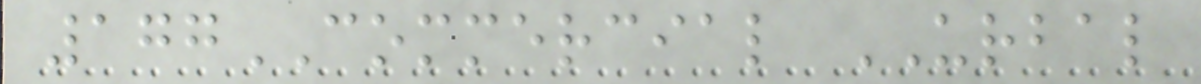177COMMERCIAL URBAL
